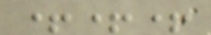+++
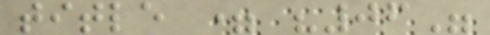title = "06"
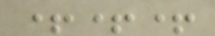+++
